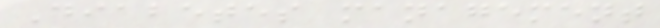Diabetes management
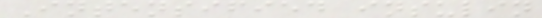Intensified insulin
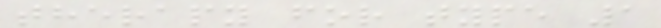therapy for type 1
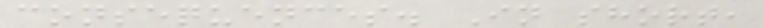consequences. In short,
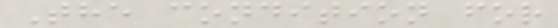The condition for
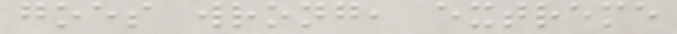goes wrong, extreme
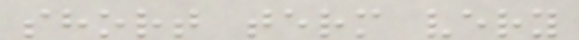short term very
